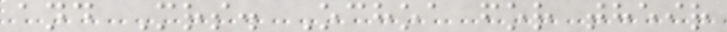and Mrs. Ochoa for their
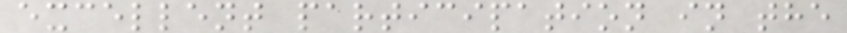excellent participation in the
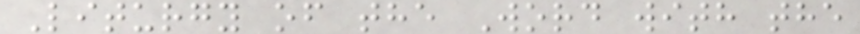Liturgy of the Word with the
